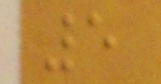5
